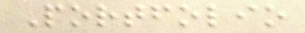Portfolio
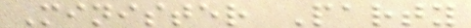Minister Party
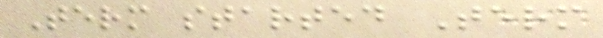Term started Term
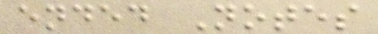ended Notes
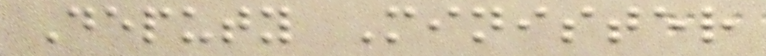Deputy Minister
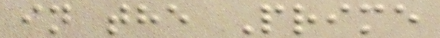in the Prime
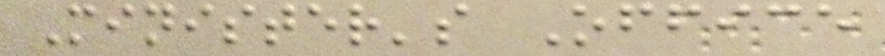Minister's Office
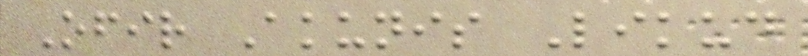Ofir Akunis Likud
